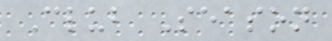Club Season
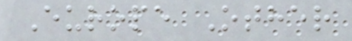Europe Other
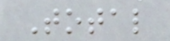Total
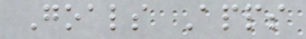Goals Apps
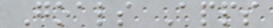Goals Apps
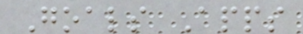Goals Apps
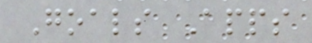Goals Apps
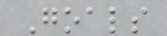Goals
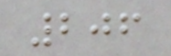206
